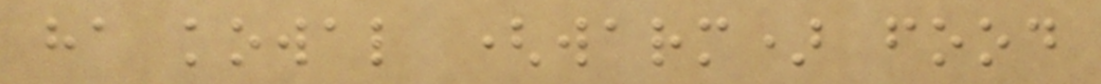ha kowal (warm) food
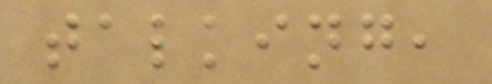talking,
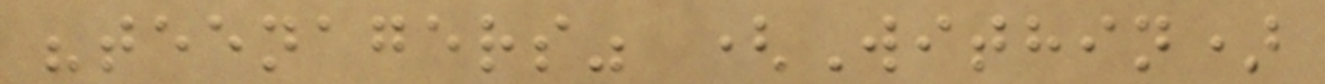"teenagers" (Within)
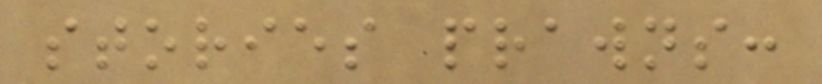stories prawns:
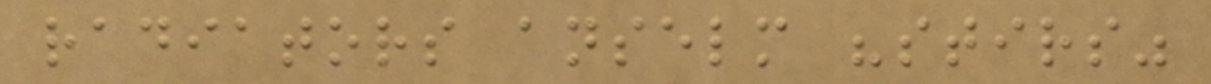radiators anselm "stirs"
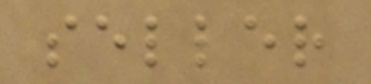seller
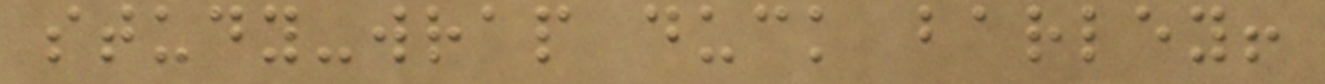study-wrap duck barley!
